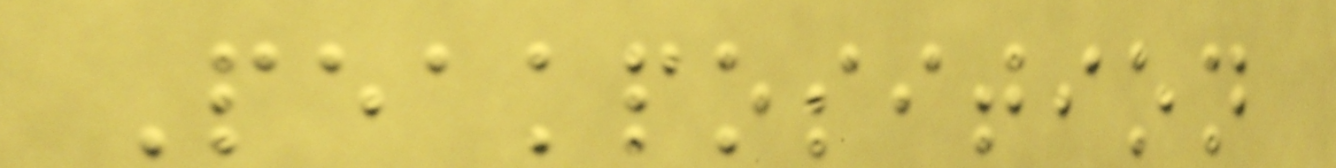Peakposition
